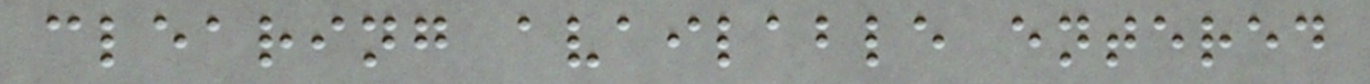clearing available entered
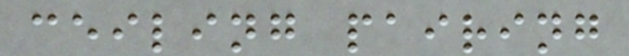ceiling pairing
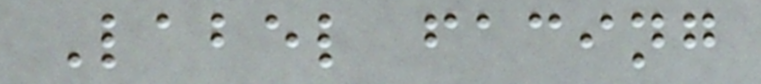Label facing
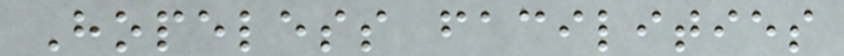Hopeless facilities
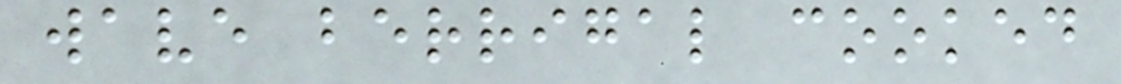wave berrigal cooked
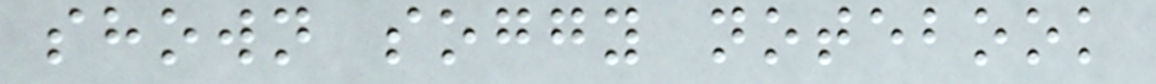shown soggy notebook
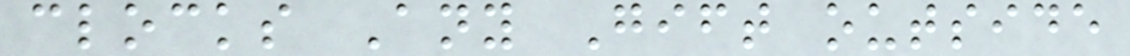clocks Any Gift outside
